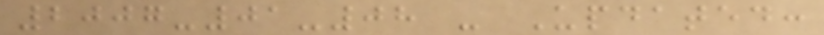2007-01-08 - Updated:
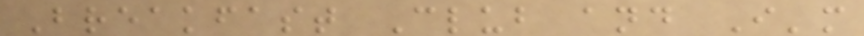Breakfast Club and I'm
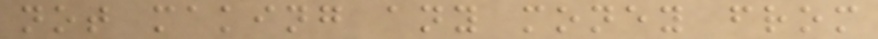not making any money from
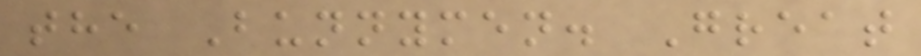the Bunnymen. Great
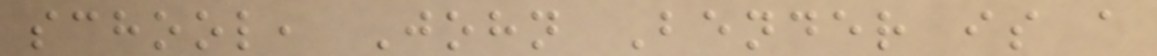school, John Bender is a
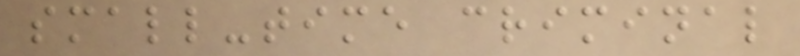small-time criminal
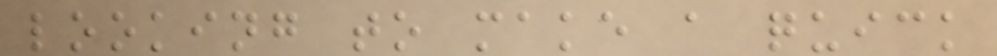looking to make a quick
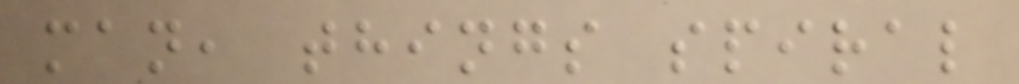man, things spiral
